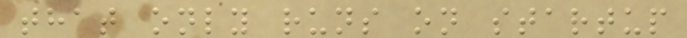that only runs on startup
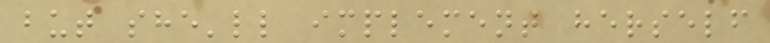but she'll implement herself
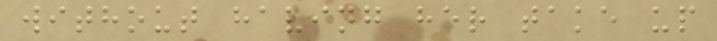without having her take up
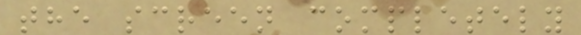the screen completely
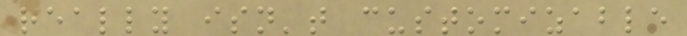really isn't customizable
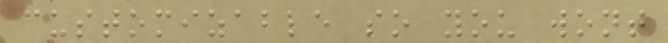customizable so you wont
